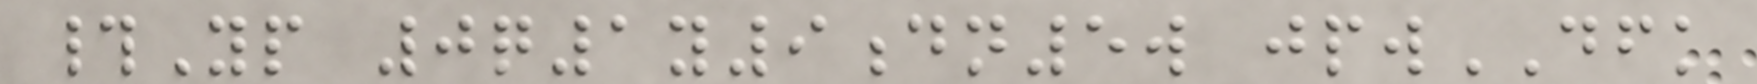#Yp 0q1y9dn5w jpwDFK
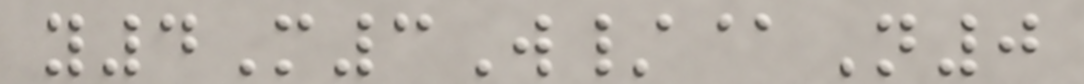y4M3W/@N0
